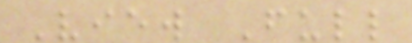View Full
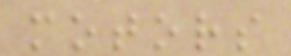motors
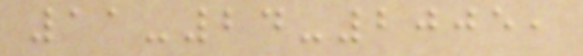11-24-2005,
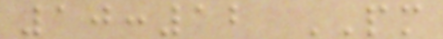10:12 PM
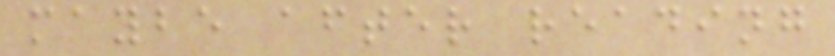maybe after reading
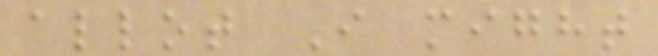allot I might
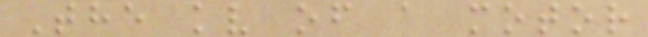The kv of a motor
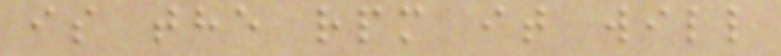is the rpm it will
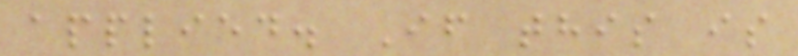applied. If this is
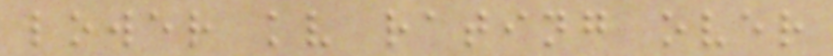lower kv rating over
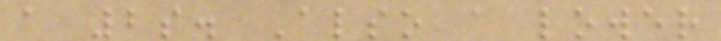a 2s. Also a lower
